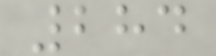284
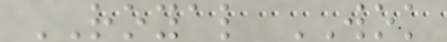ROYAL WOK
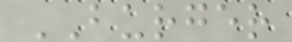BURGER
